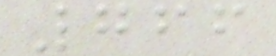766
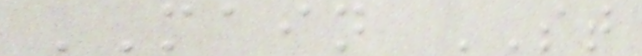MAIN ST
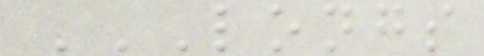LONGS
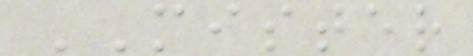MISTER
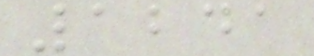1241
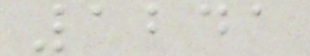1241
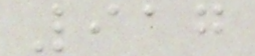917
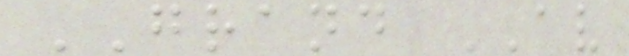GRAND AV
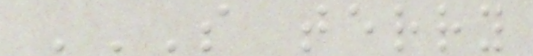S TERRY
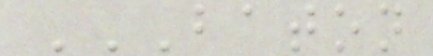BATON
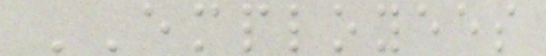EMPLOYEES
